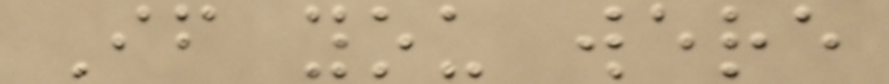If you were
